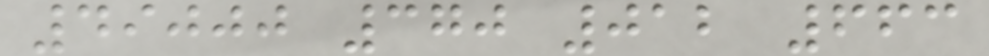49000 370 012 663
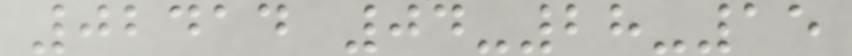02414 04-28-15
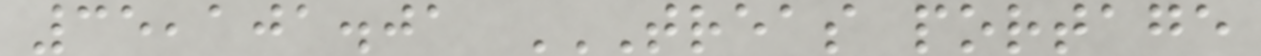35,101.01 TREAS PORTAGE
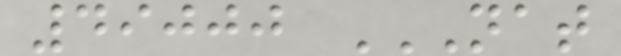49000 NAT
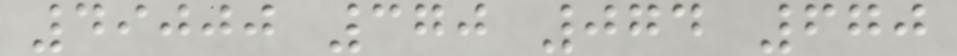49000 370 074 670
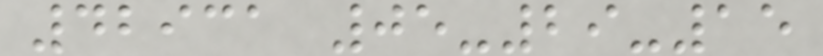42931 05-29-15
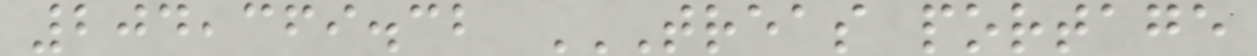204,369.32 TREAS PORTAGE
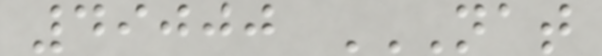49000 NAT
